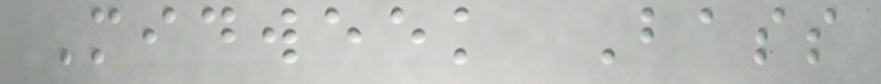Midweek Bass
